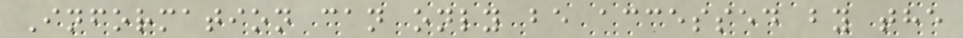Information can only be accessed by the
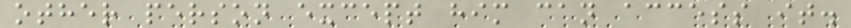other person except him can access it.
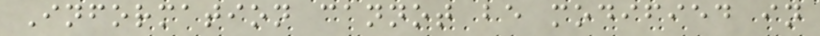Information cannot be modified in
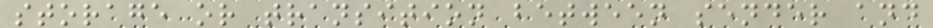storage or transition between sender and
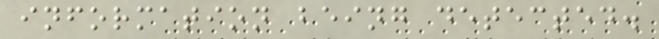information being detected.
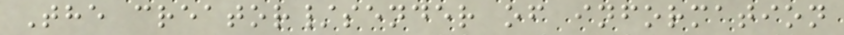The creator/sender of information
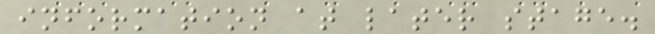information at later stage.
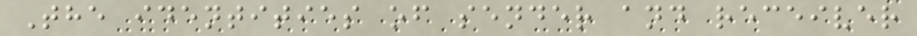The identities of sender and receiver
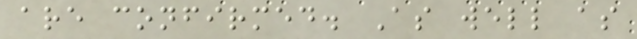are confirmed. As well as
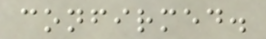confirmed.
